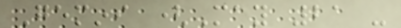Gemini (May 21 -
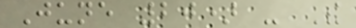June 20) - The
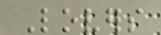Lovers
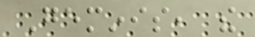Geminis, the
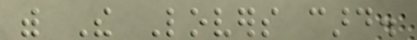with The Lovers card.
